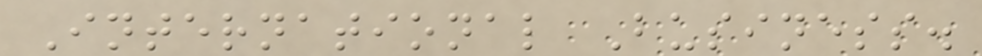International Business.
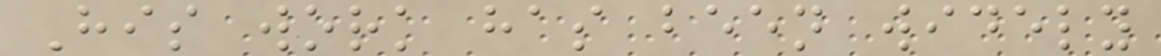His work has been widely
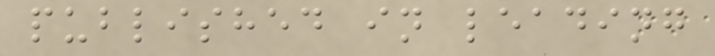published in leading
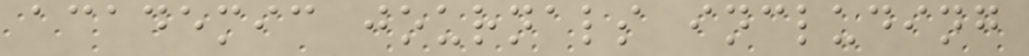academic journals including
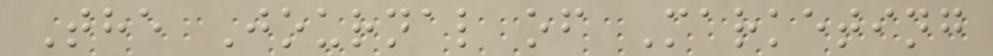The Journal of Marketing
